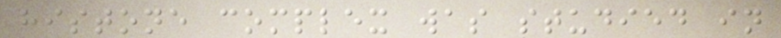histone complex was studied in
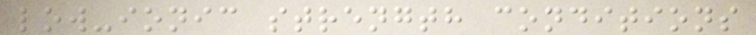low-ionic strength conditions
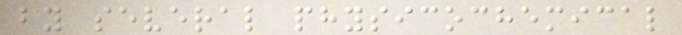by several physicochemical
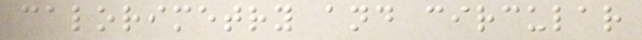calorimetry and circular
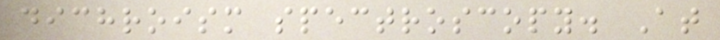dichroism spectroscopy. At
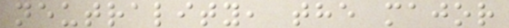neutrality, the major
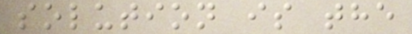solution is the
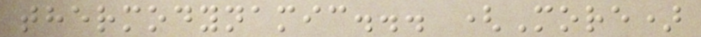thermodynamic... (More)
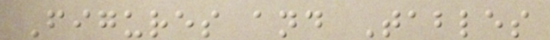Figures and Tables
